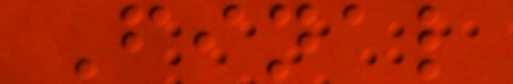Final
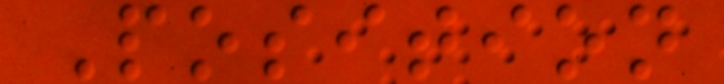Position
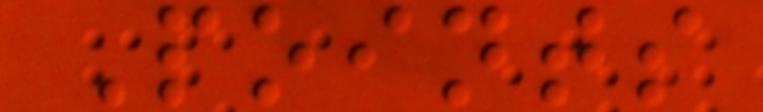Points
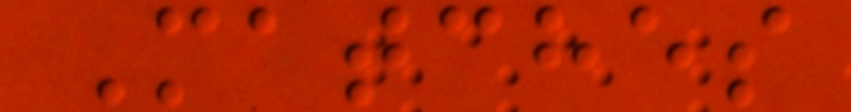Matches
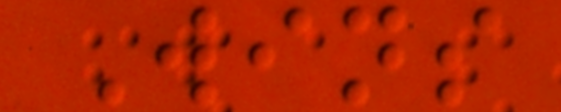Wins
